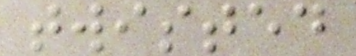twisted
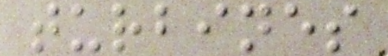turbines
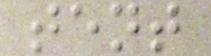tent
